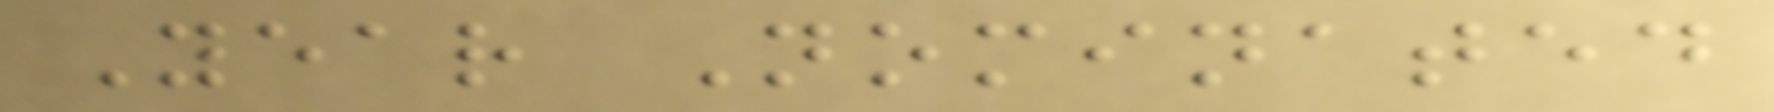Year Nominated
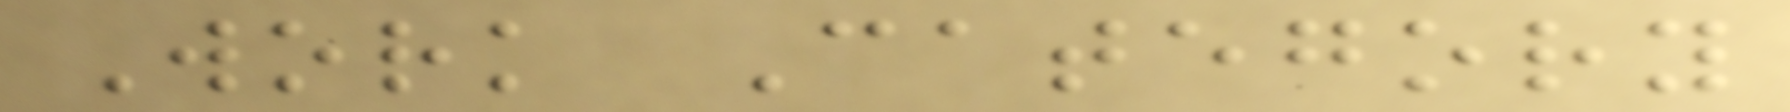Work Category
